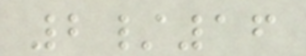2/16
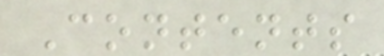Contents
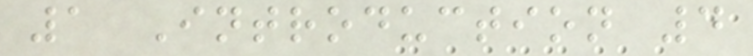1 Introduction 4
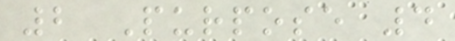2 Purpose 4
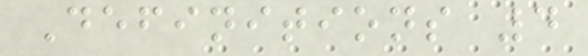Definitions 4
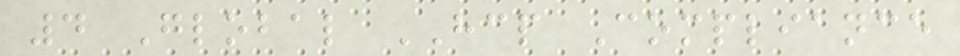4 Global HCP Compliance
